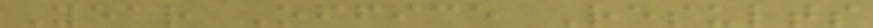Year Office Results
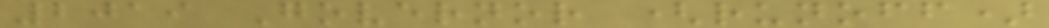2019 Governor (runoff)
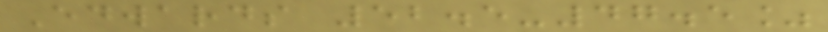Edwards 52.5-47.5%
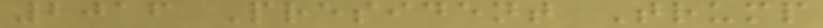2016 President Trump
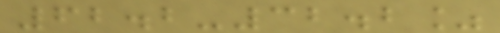62.2-32.2%
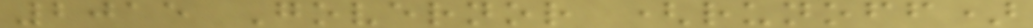2015 Governor (runoff)
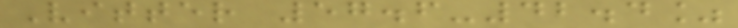Vitter 57.6-42.4%
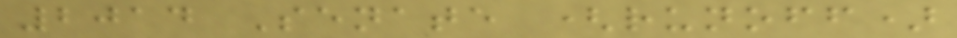2014 Senate (runoff)
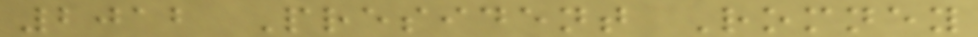2012 President Romney
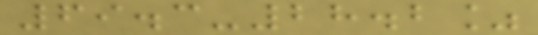69.3-28.2%
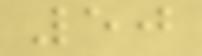50
